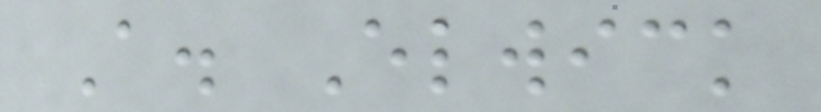A. Elwick
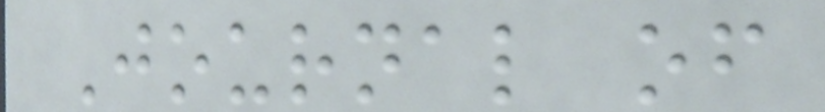Journal of
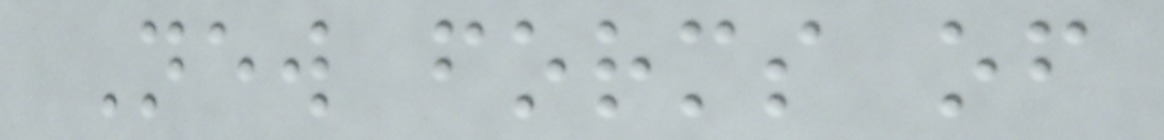New forms of
